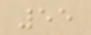55
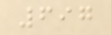697
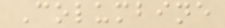Columbine
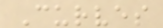Curves
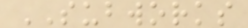SUBWORKS
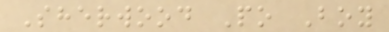Sherwood Po Boy
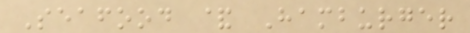Seafood & Hamburger
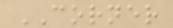CORNER
